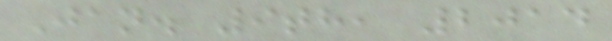Jan. 9th, 2014
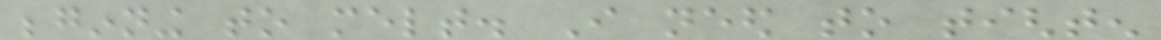beginning to melt. I need to tighten
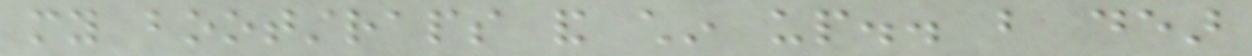my bootstraps and chin up.. but dear
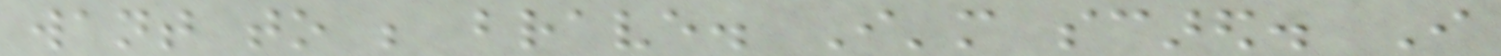want to be brave. I'm scared. I
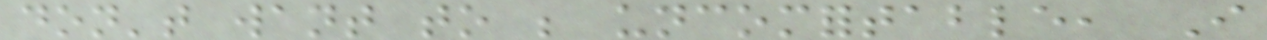don't want to be uncomfortable, I
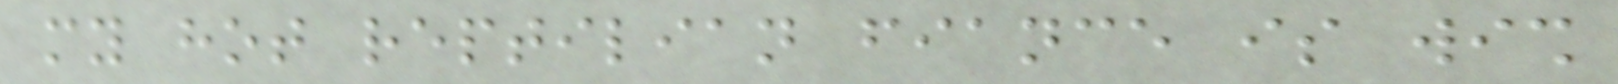my hot reptilian fiance is wish
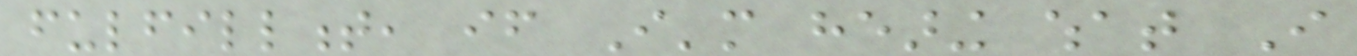fulfillment, if I'm hearing what I
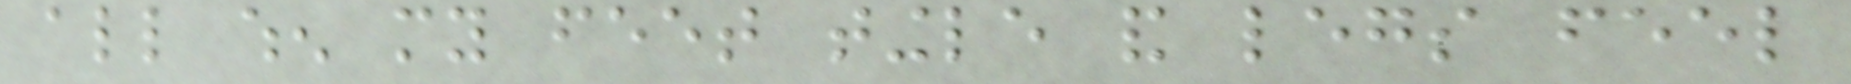all when my feet tingle and legs feel
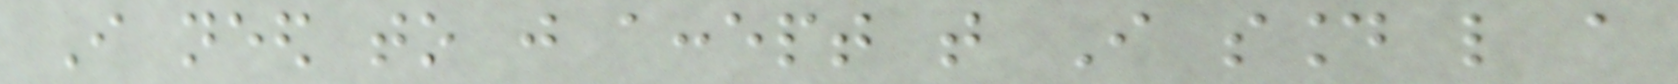I need to just accept that I sound like a
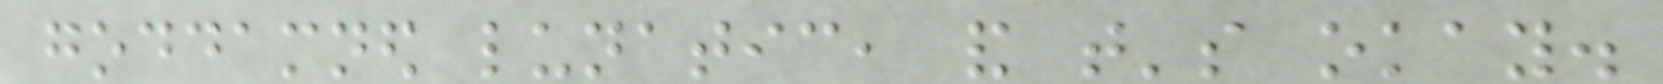goddamned lunatic, and that's okay.
